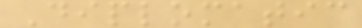Diplomatic
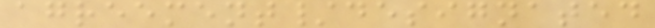agreement/designated
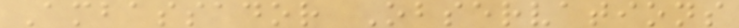Ambassador Observations
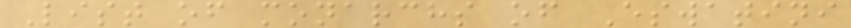List of monarchs of Eswatini
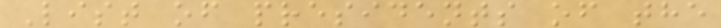List of presidents of the
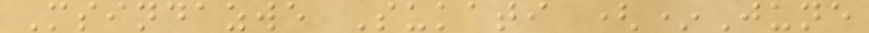Msindazwe Sukati (*June
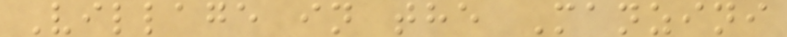Village in the Manzini
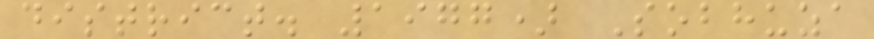district. 1977) Sobhuza
